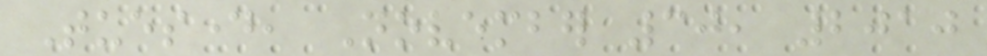Tuesday, November 30, 2010
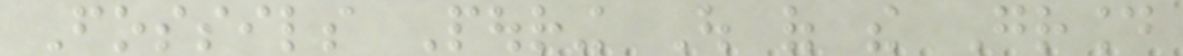Fossils Pouring Out of the Ground
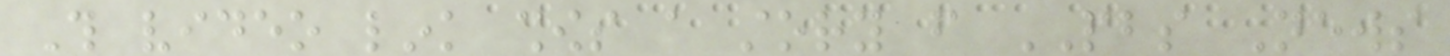This video link shows a story from PBS News
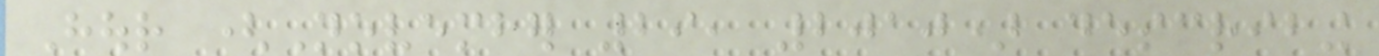Hour (November 29, 2010) describing
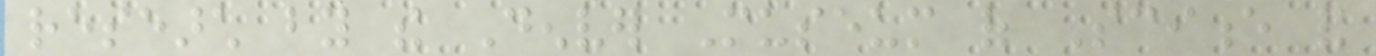research by the Denver Museum of Science and
